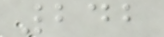242
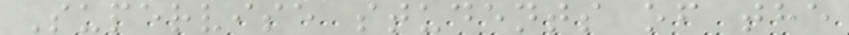Supervise students of the
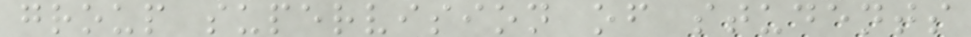group supervision of students
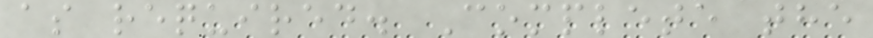as required. Complete the
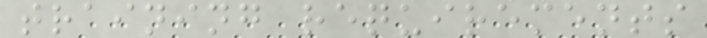training requirements
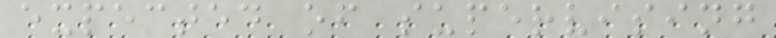expected of supervising
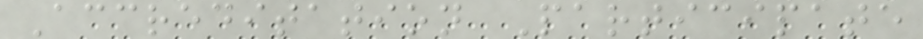Accreditation Participate
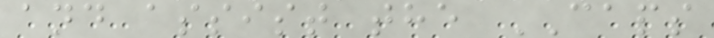and assist the CAPS
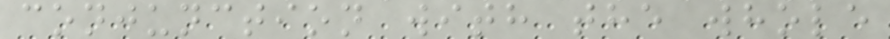conjunction with the whole
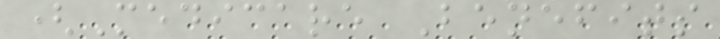(Medicare Benefits
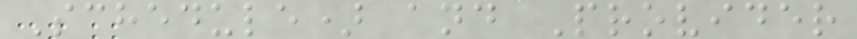Schedule) and Provider
